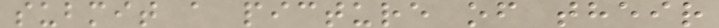submit a picture of their
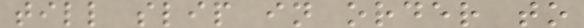till slip in order to
